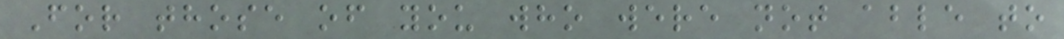For those of you who were not able to
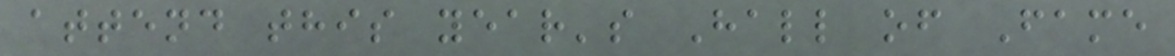attend this year's Hall of Fame
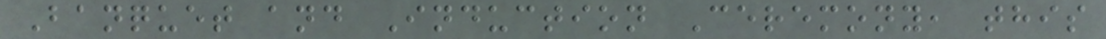Banquet and Induction Ceremony, this
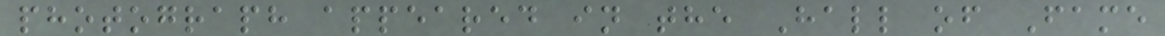photograph appeared in the Hall of Fame
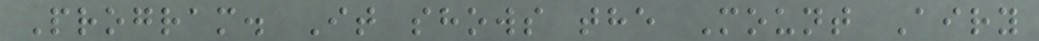Program. It shows the Mount Airy
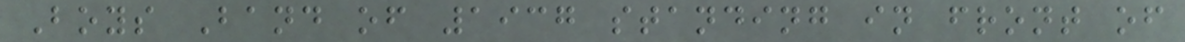Boys Band of 1937 standing in front of
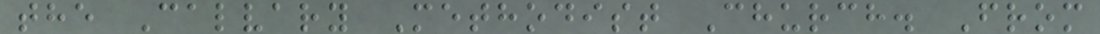the Calvary Methodist Church. From
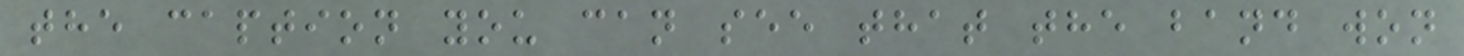the caption you can see that the band won
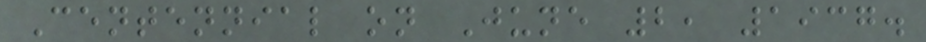Centennial on June 2, 1937.
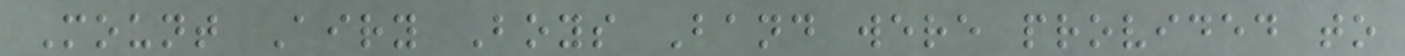Mount Airy Boys Band were provided to
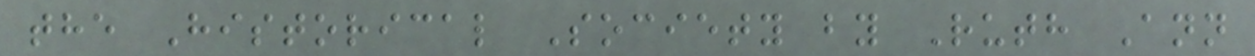the Historical Society by Ruth Ann
